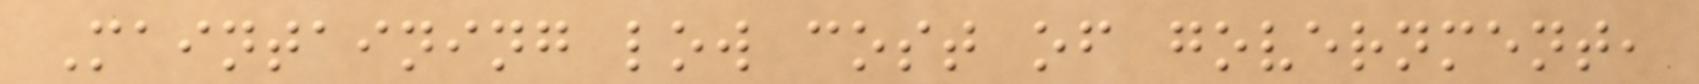Maintaining low cost of government,
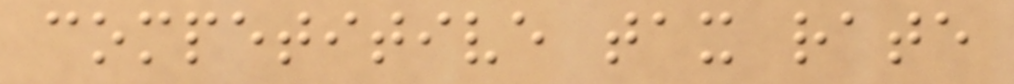competitive tax rate
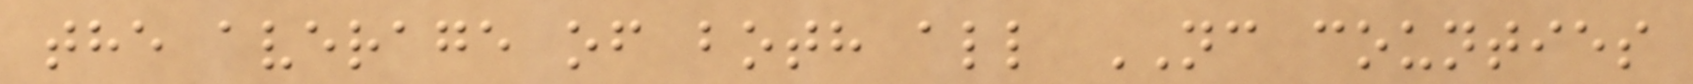the average of both all NC counties
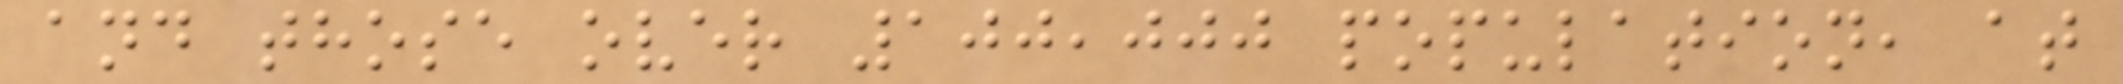and those over 100,000 population, at
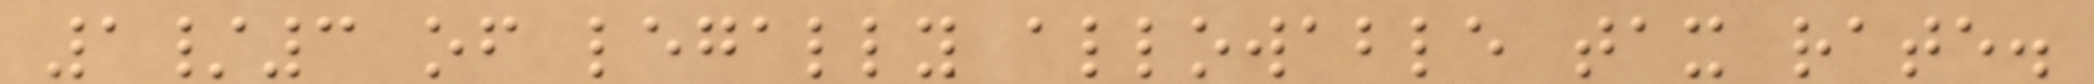1/3 of legally allowable tax rate.
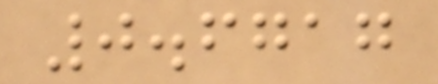0.6717
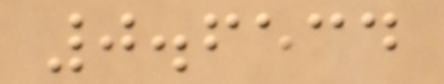0.6534
